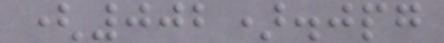(002).jpg
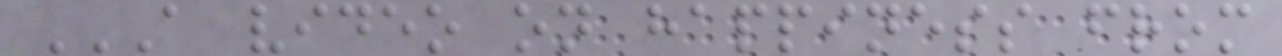A VIDEO ON HAPPINESS FROM
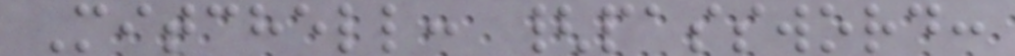Mitchell: {password:
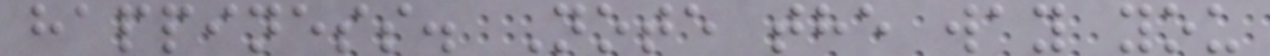happiness. Note the way you
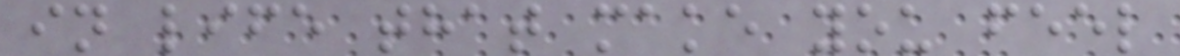in life that make you feel
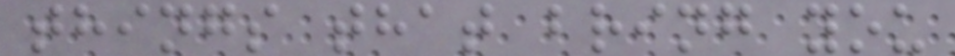things that bring you
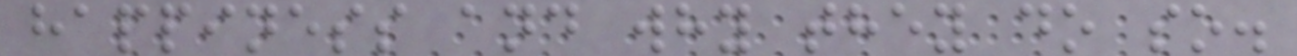happiness and why they do so.
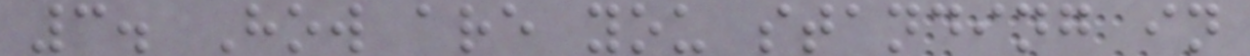3. How are you standing in
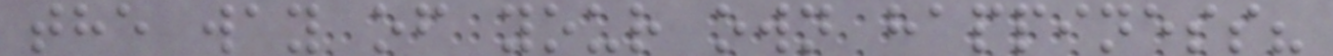the way of your own happiness?
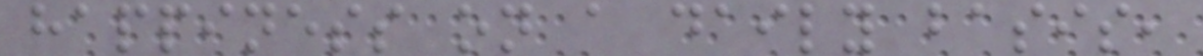happiness on a daily basis,
